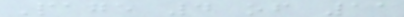Page 4 of 11
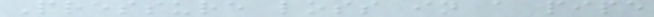Pressure loss in a pipe
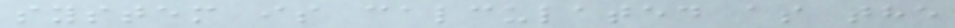system is calculated as the
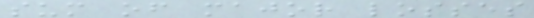sum of major losses
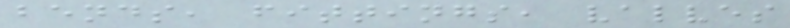bends, fittings, valves
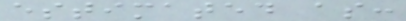estimated as:
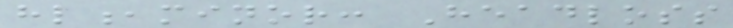hl,minor: Headloss
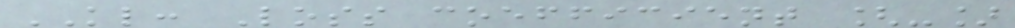KL: Loss coefficient [-]
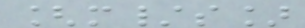[m/s]
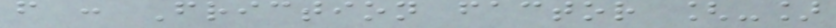f : Friction factor [-]
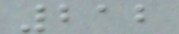212
